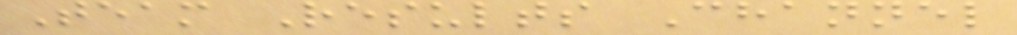Team Results Channel
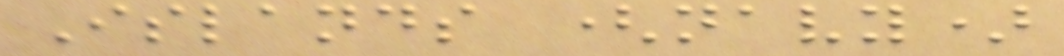Islands (navy)
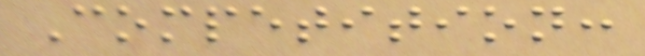Competition:
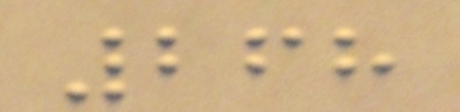268
